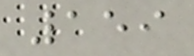159
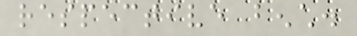respective bench.
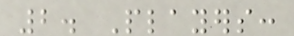2. Players:
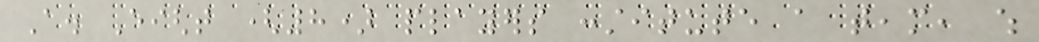A. Eight (8) players constitute a team, which
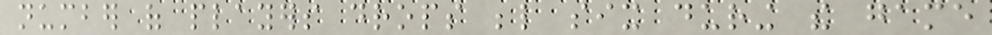number of players drops below six during the game
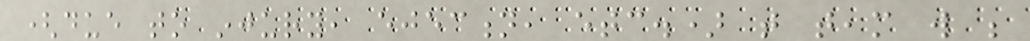(due to injury, ejection, etc.) that team will be
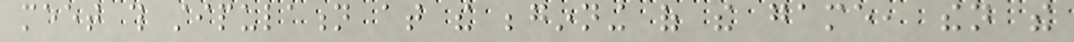meet this stipulation at the beginning of the game, then the
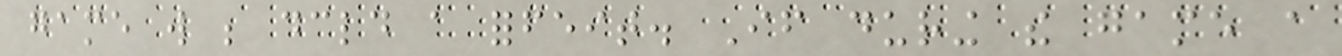game will be declared a forfeit. If during the game a
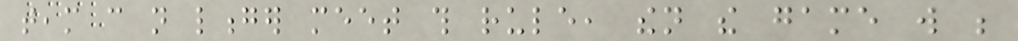team can not longer meet this rule, then the game will be
